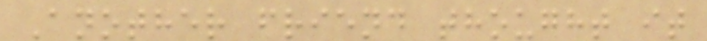Another friend thought it
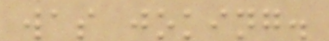was joking.
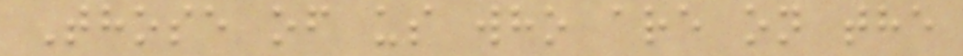Those of us who are on the
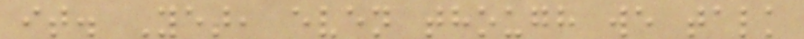it. Yet, even though we talk
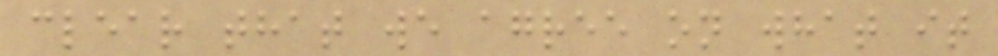clear that we agree on what it
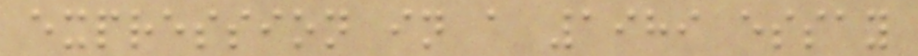expression in a 1989 essay
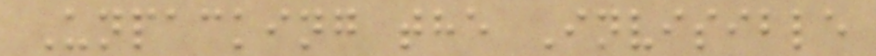Unpacking the Invisible
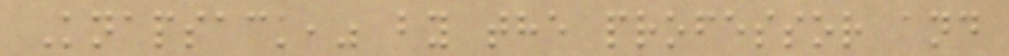Knapsack," by the professor and
